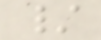/
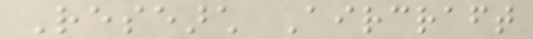Research Aircraft
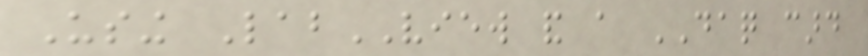Using LabVIEW and a DAQ card
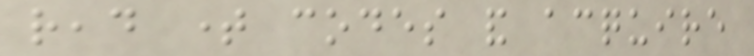read time codes and acquire
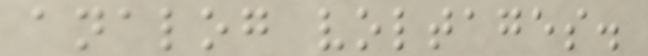analog voltages.
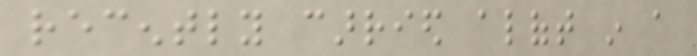recently carried aloft in a
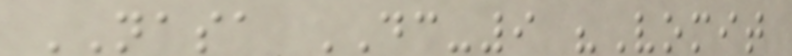NASA DC-9 "Vomit
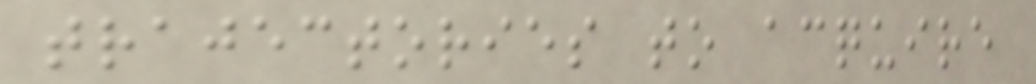trajectories to acquire
